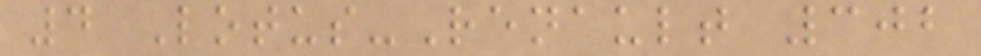4 Lotus-Renault 302
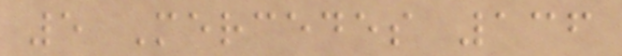5 Mercedes 136
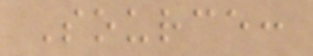Source:
